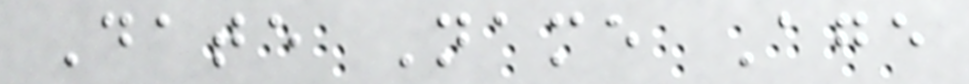Date Name Age
